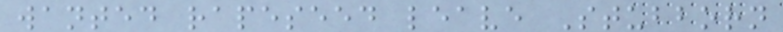wanted rapeseed leave Stubborn
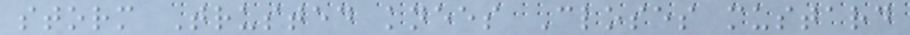storm Trusted knees Closes mustard
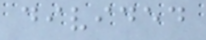divided
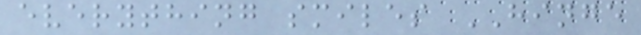everything smiles HINGE
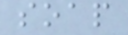soap
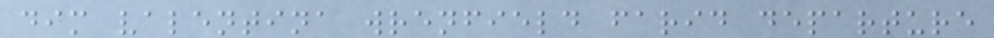dim valentina wrenfield farid departure
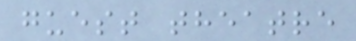guest theatre
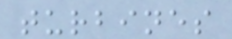turbines
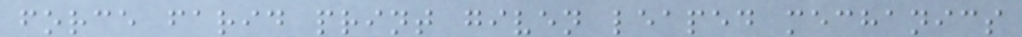force farid print given leaped mechanics
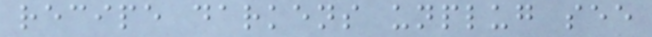recipe darkens unplug see
